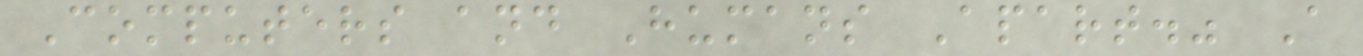Computers and Humans Apart." A
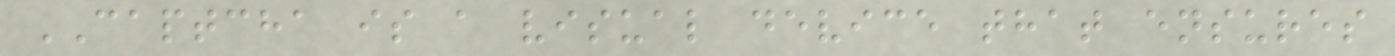CAPTCHA is a visual device that ensures
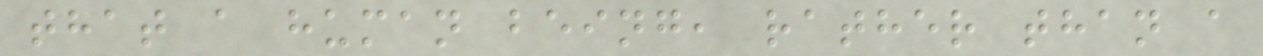that a human being, rather than a
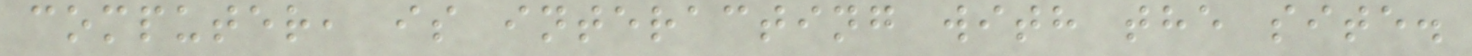computer, is interacting with the site.
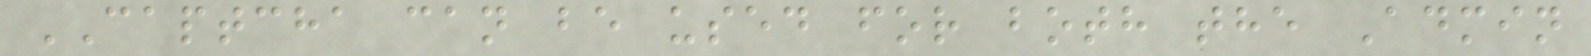CAPTCHA can be used for both the Admin
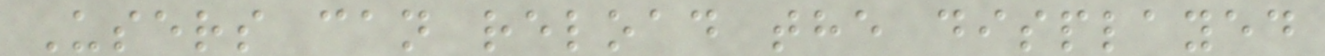Users can reload the displayed
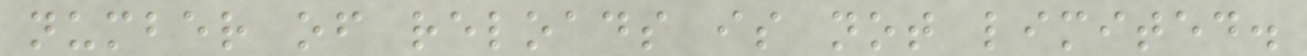number of reloads is not limited.
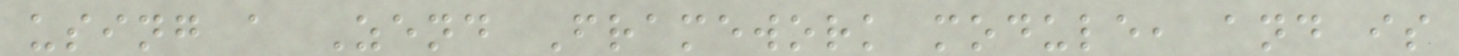using a Zend Framework module, and is
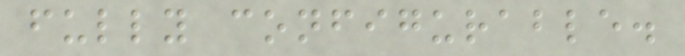fully configurable.
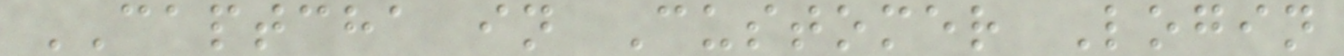CAPTCHA in Customer Login
